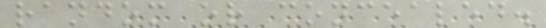random or concealed.
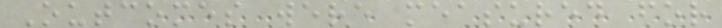Outcomes were measured for
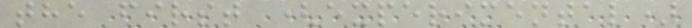the first (experimental)
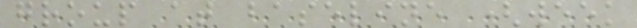group at baseline (week
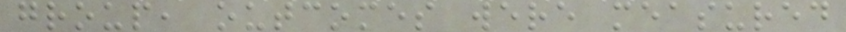group, outcomes were measured
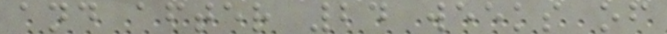and after 24 weeks of
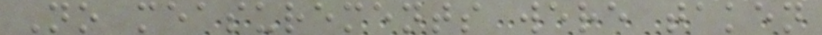No measurements were taken
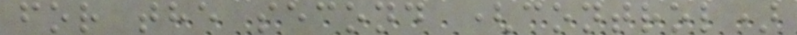for the second (control)
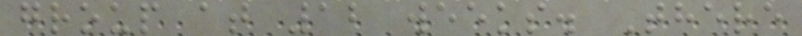group at 12 weeks. There
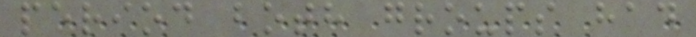period both groups had
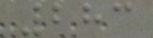283
